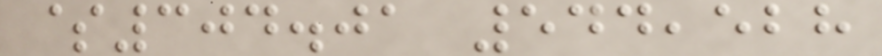$304.01 544,528
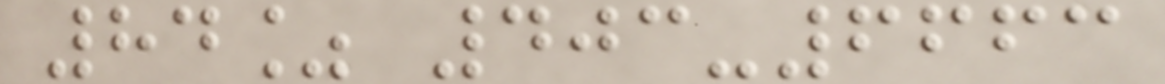84% 403-6663
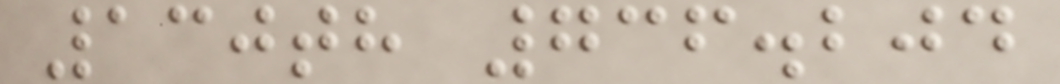130th 736.204
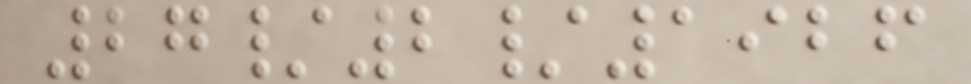27/2/1926
